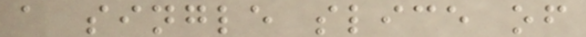a single slice of
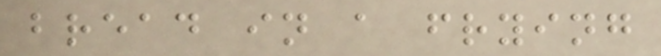bread in a frying
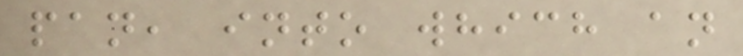pan, into which an
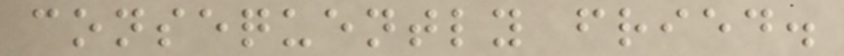consequently fried.
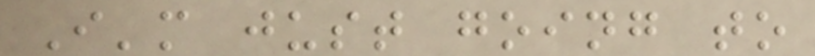I'm just going to
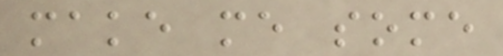make me some
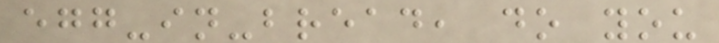egg-in-bread, do you
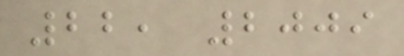22, 2009
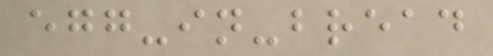egg-in-bread
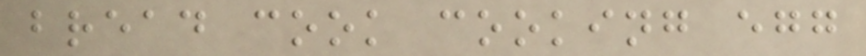bread cook cooking egg
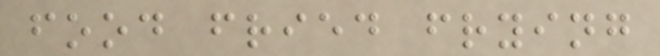food fried frying
